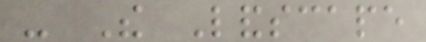- The Landscape
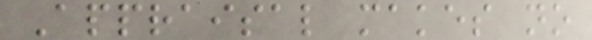Appraisal makes no
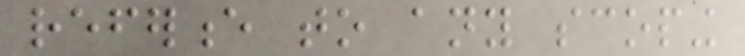reference to any scoping
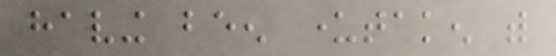having been undertaken with
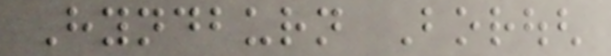Hyndburn Borough
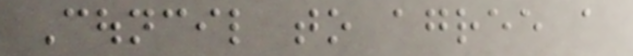Council to agree a
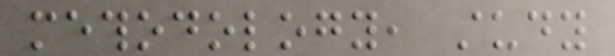methodology, study
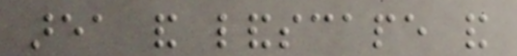area and landscape and
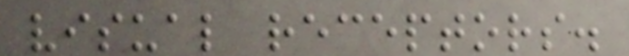visual receptors.
